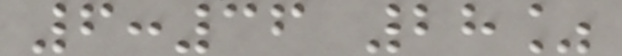6:36 28%
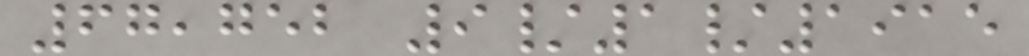67,752 9/1/1915
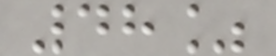48%
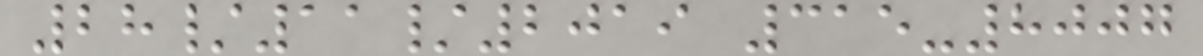28/11/2019 315-8007
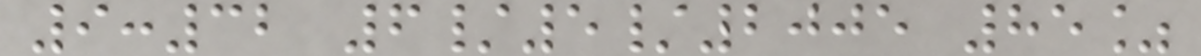9:32 6/5/2005 85%
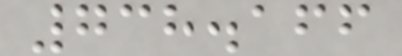738.166
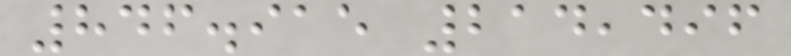846.915 214,496
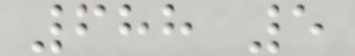688 5
